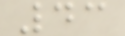43
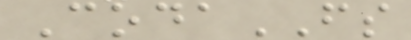CodaFS
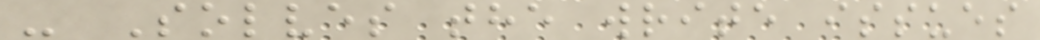- Solves the write issues
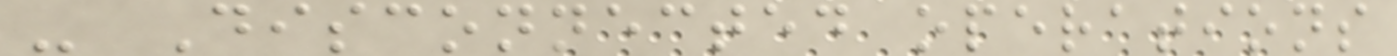- Disconnected operations
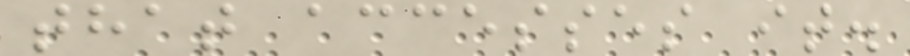that accesses it.
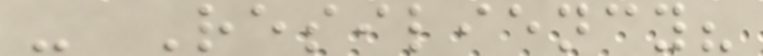- Resiliency?
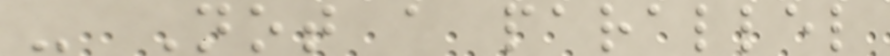- Not a parallel
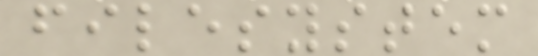filesystem
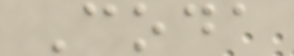Coda
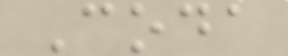Coda
